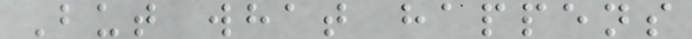But what happens
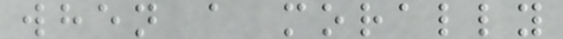when a morally
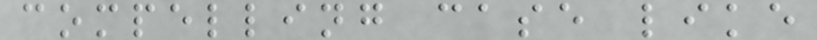compelling case like
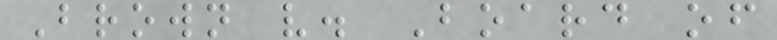Brown v. Board of
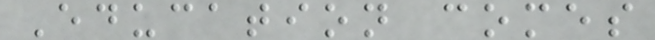Education comes
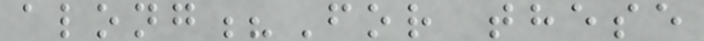along?For these
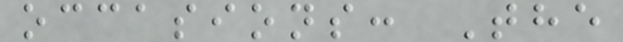occasions: The
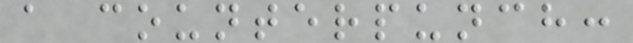a counterpunch:
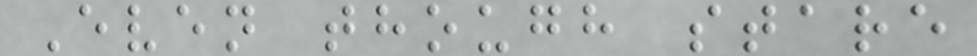Even though stare
